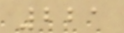221
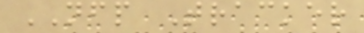NFP Tracker
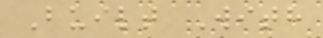Built With
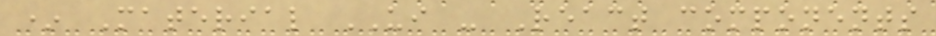* Material UI - React components
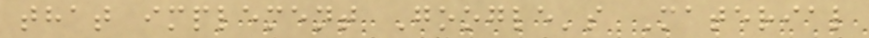that implement Google's Material
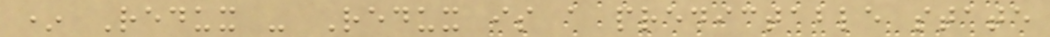* Redux - Redux is a predictable state
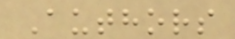Authors
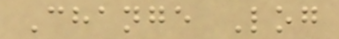Change Log
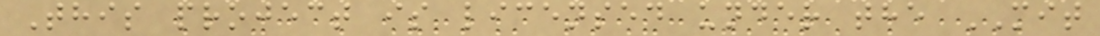This project is licensed under the MIT
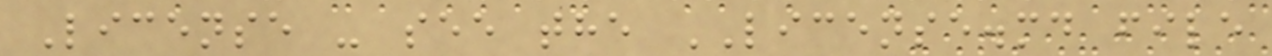License - see the LICENSE.md file
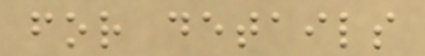for details
